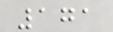171
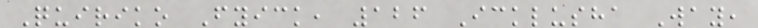Quiriko Fyick, 126 Icklusha Way,
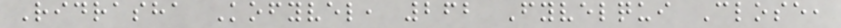Ridrasha Kofyvel, 262 Fyvelqui Close,
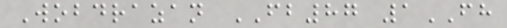Wobdrazan FB87 1FH
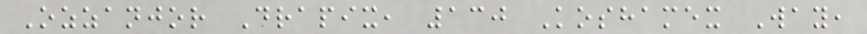Ozzanjor Drapix, 130 Koshamex Way,
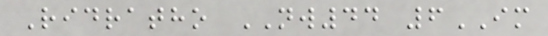Ridratho NW44 6IM
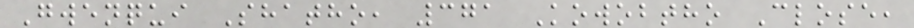Gwenqui Shatho, 371 Kowobtho Close,
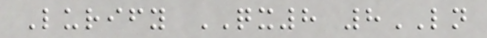Lurify QX8 8LN
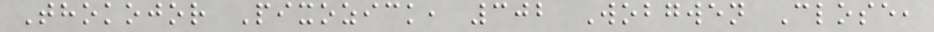Thokojor Pixozick, 302 Wobgwen Close,
